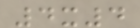4x4
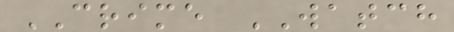CRIME WATCH
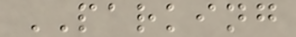PARKING
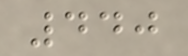440
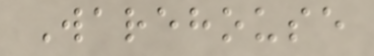Warehouse
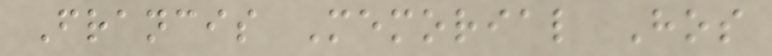Francis Memorial Hos
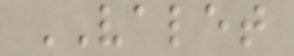VALET
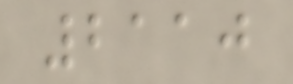2110
